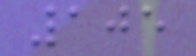105
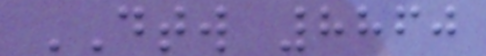DTW 8860
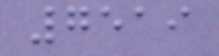7519
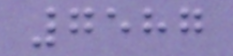7587
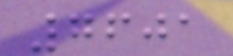7601
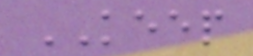KEEP
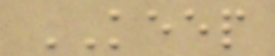KEEP
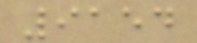9154
